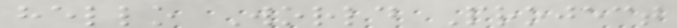hello World Project
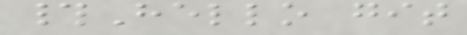#Hello git
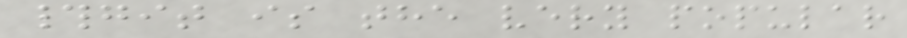#git is the very popular
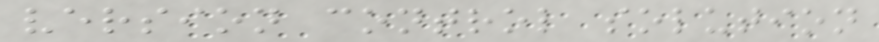version control solution
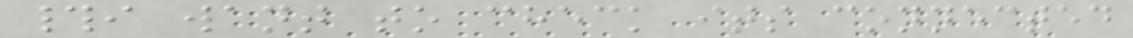#i want to check its connected
